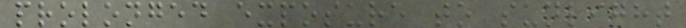prolonged exposure to sunlight
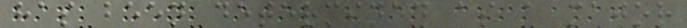has been determined as a major
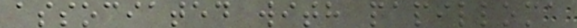associated with papilloma
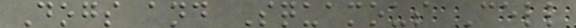Dogs and Squamous Cell
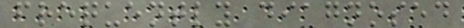frequently diagnosed
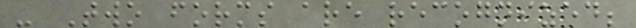- Two forms are recognized;
